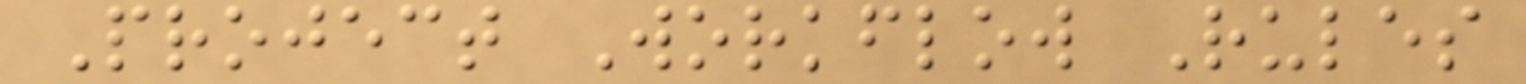Project Workflow Rules
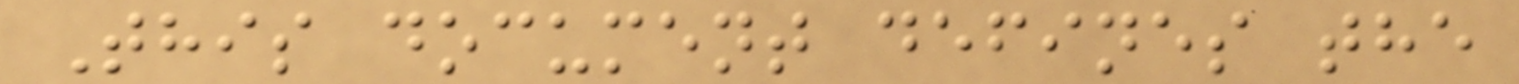This document defines the
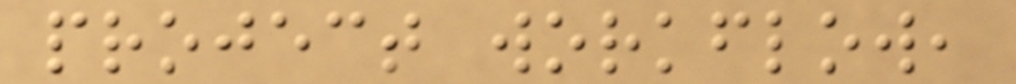project workflow,
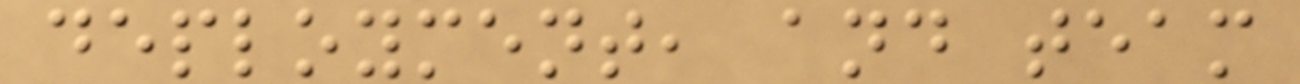deployment, and team
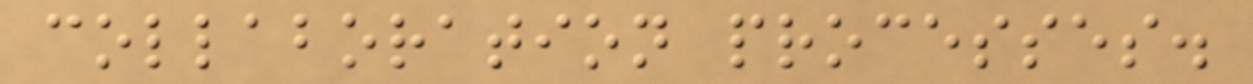collaboration processes.
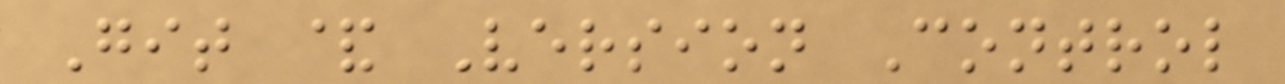Git & Version Control
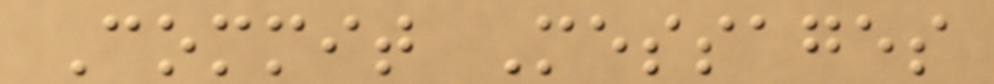Commit Messages
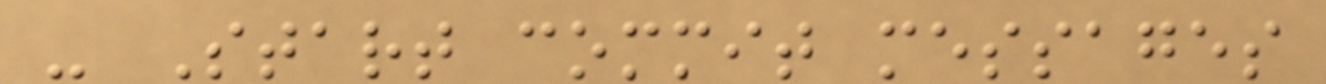- Start commit messages
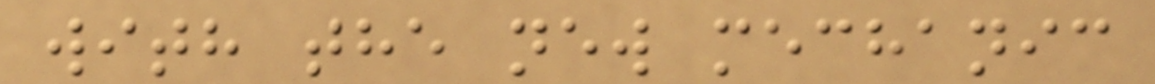with the new mechanic
